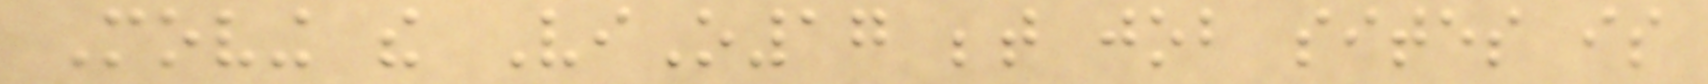Moving the ViO17 between job sites is
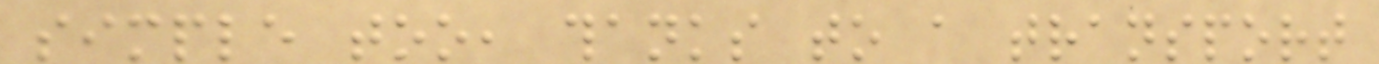simple too, thanks to a transport
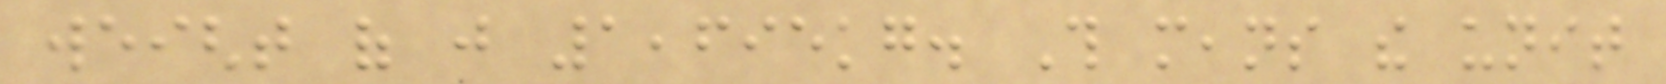weight of just 1,695kg. This means the unit
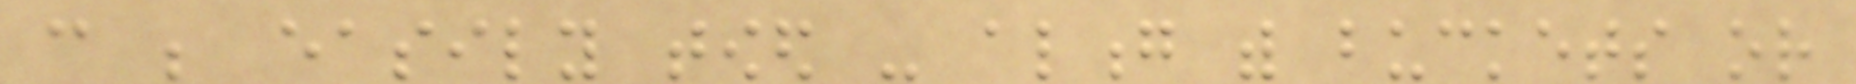can be easily towed - along with buckets or
